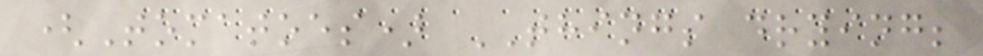(Tomatoes) THINGS drying;
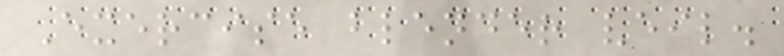Exercise blender veil.
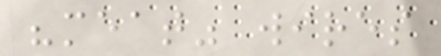"meat" wires
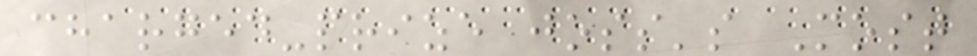charged-prize joss's Most
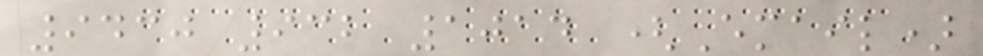9430 932 1014 (Email)
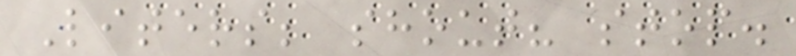Liters; shout? stop.
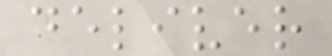deliver
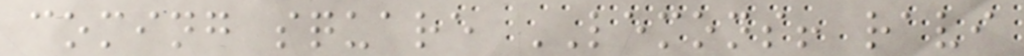coming square LEMONS! ravi
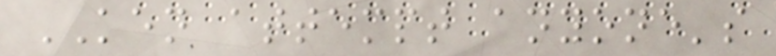KEN attempt anyone's
